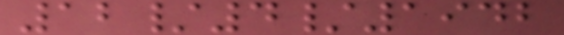12/4/1942
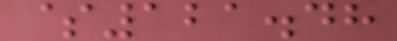$121.48
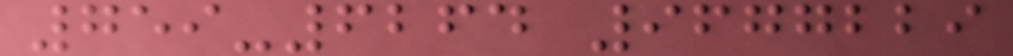759-6264 9677229
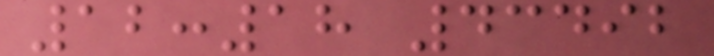12:18 43492
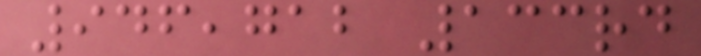946,712 133rd
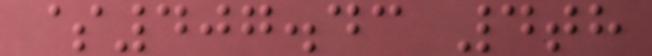$407.43 4th
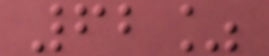62%
